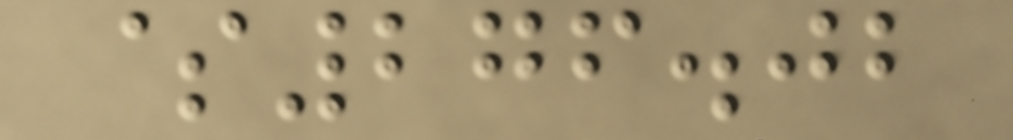$276.02
